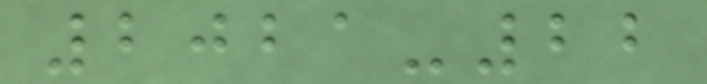2021-22
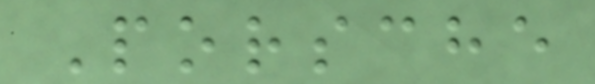Porsche
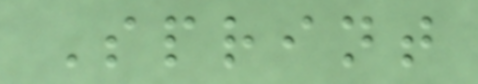Sprint
